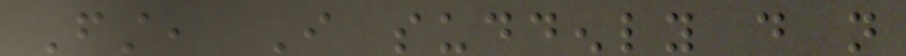First, I suddenly do not
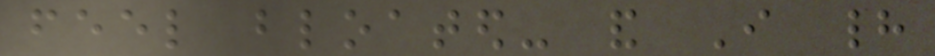feel bloated- and I had
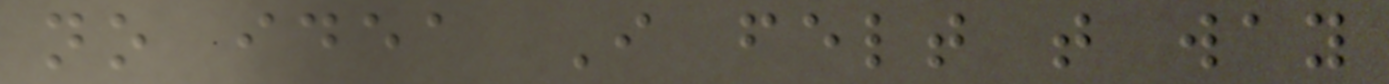no idea I felt that way
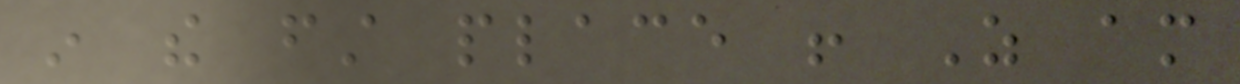in the first place ! As am
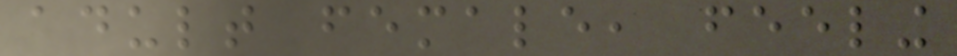adult female, feeling
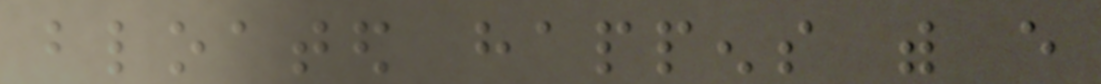bloated happens with every
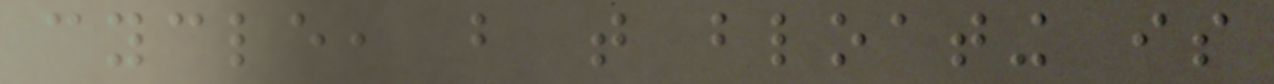cycle, but that bloating is
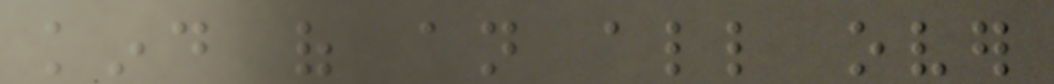kind of an all over
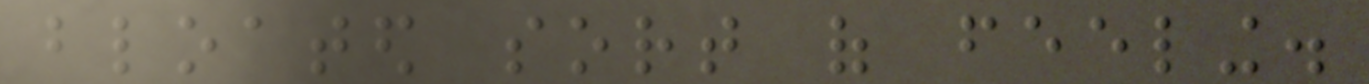bloated sort of feeling.
